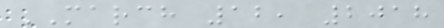MARCH 12, 2018
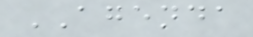AGENDA
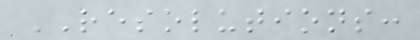RESOLUTIONS:
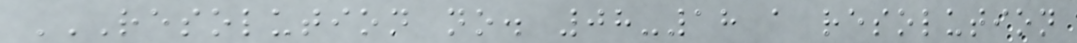RESOLUTION NO. 08-18 A RESOLUTION
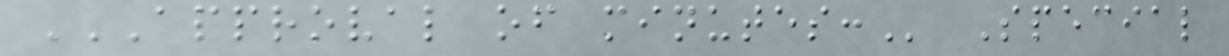APPROVAL OF MINUTES: Special
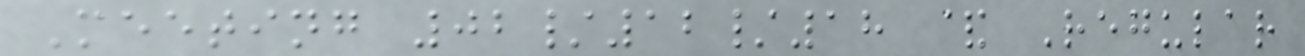Meeting 02/12/18 & Regular
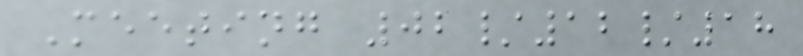Meeting 02/12/18
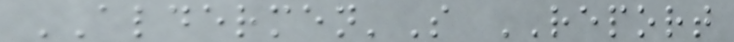ALDERMEN'S REPORT
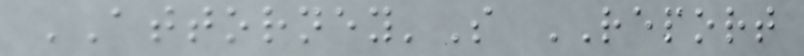ATTORNEY'S REPORT
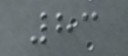83
